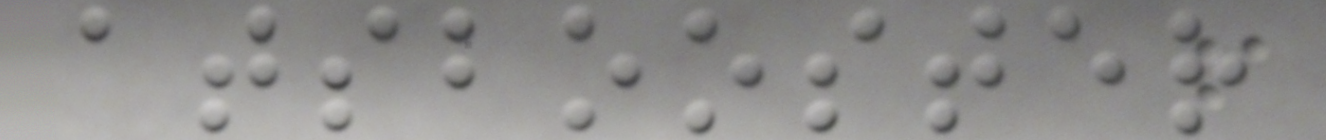atsbooster
